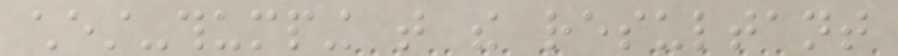chest-thumping that the resultant
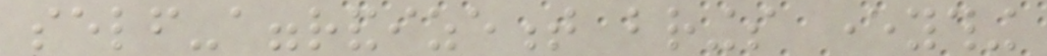self-aggrandizement brings everything
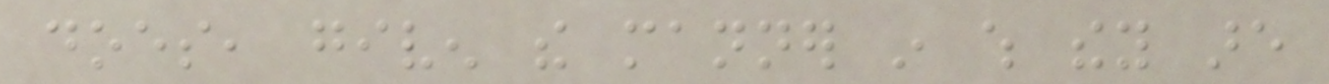does, given the manner in which they are
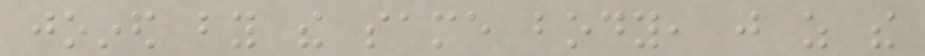joined by the same body, just as the
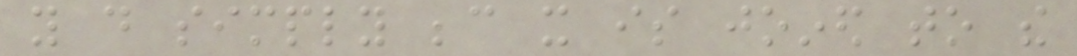you do simply because it is joined to the
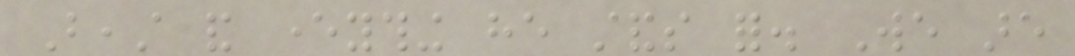Beast and everything he stands for. We are
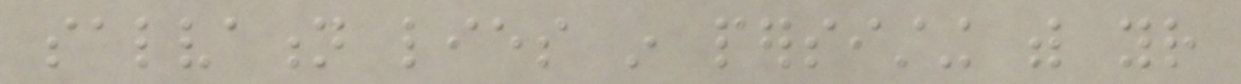salvation lies in persisting with your
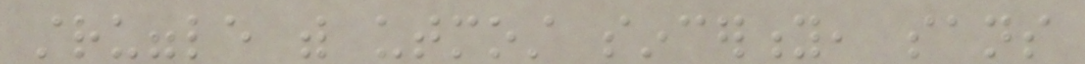struggle with utmost sincerity, sans
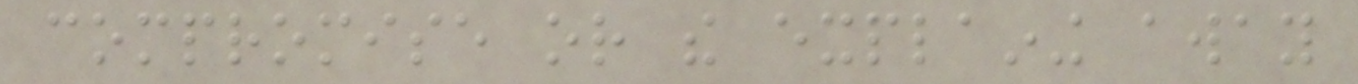compromise or the explaining away
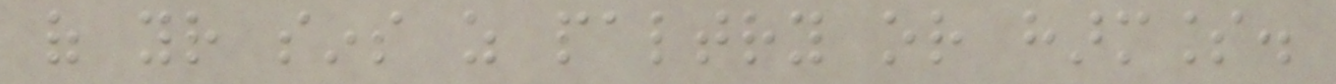of your sins as paltry or harmless.
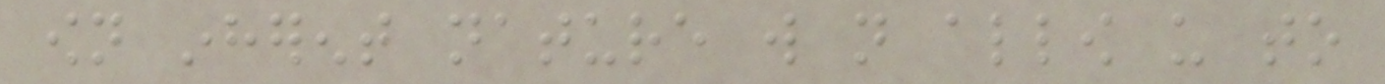own inherent nature will not allow us to
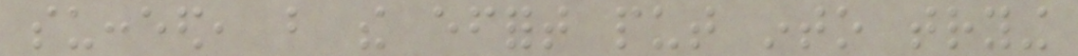succeed, but the effort put into trying
